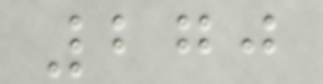270
